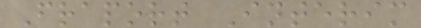Fraport Interim
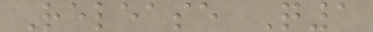Release Q1
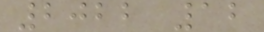2022 12
